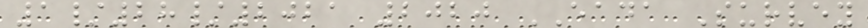1/28/2021 2020 EADA Survey
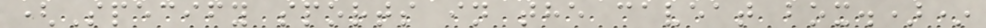(Specify sports in the caveat box.)*
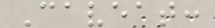Caveat:
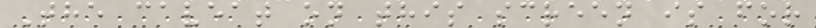The caveat on this screen is for
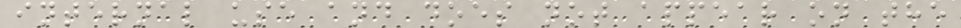internal use and does not appear on the
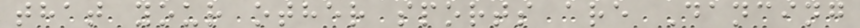that your other sports are Dancing
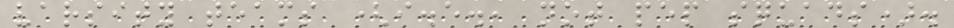varsity teams (i.e., not pep squads).
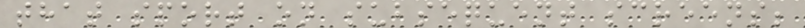that sport on subsequent screens;
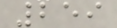259
